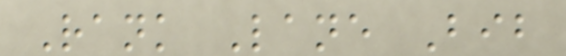Rank Lane Bib
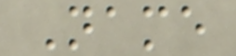Name
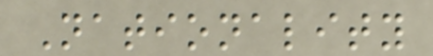Nationality
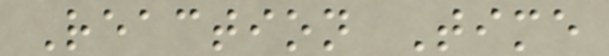Reaction Time
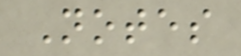Notes
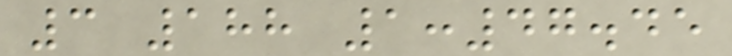3 188 1:47.45
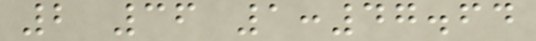2 36 1:47.64
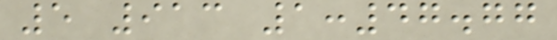5 913 1:47.77
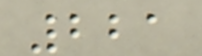221
